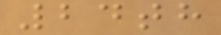24th
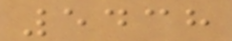5438
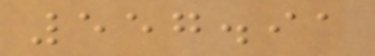557.91
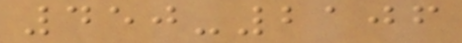450-2106
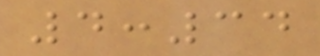4:34
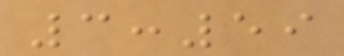3:59
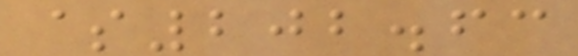$202.63
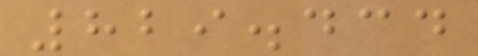829.434
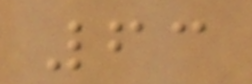63
